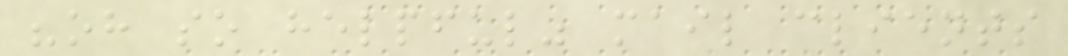"oh so helpful" mail clients
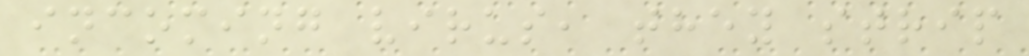incoming virus, they strip
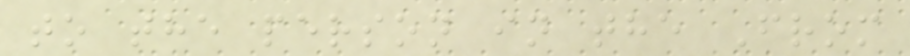to the person in the From
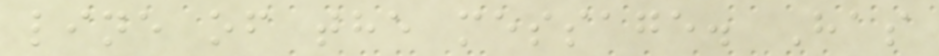line of the message. Has
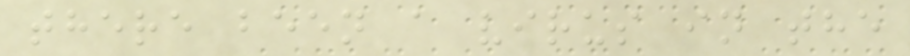there been a virus in the
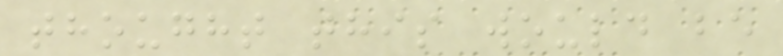thought this would be
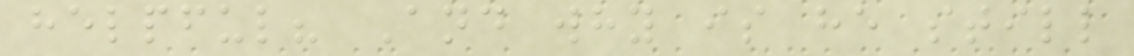helpful? And why is he still
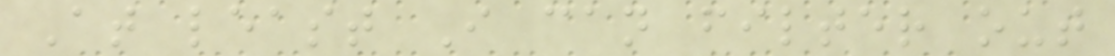At least I can filter out
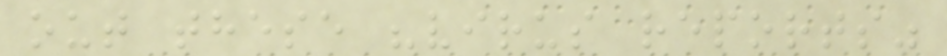out these "virus reports"
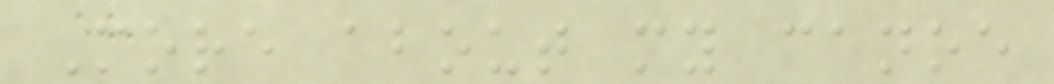More about my canoe
